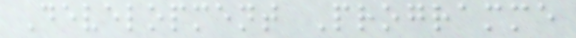Development Programme
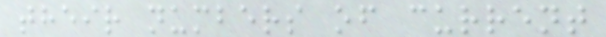their numbers of current
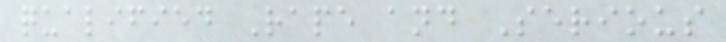qualified Rape and Serious
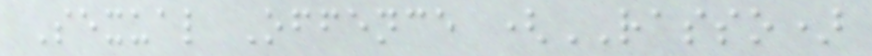Sexual Offence (RASSO)
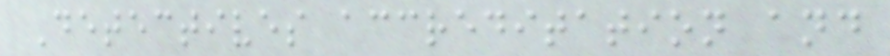Detectives accreditation and
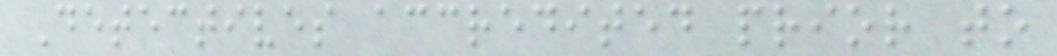Detectives accredited prior to
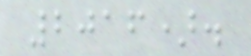2016).
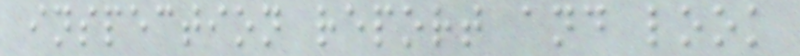inspection report and look
